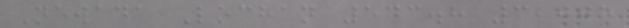Newada Lochan 543.8 3,005
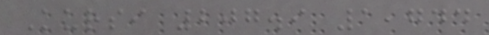Kursi 207.9 1,744
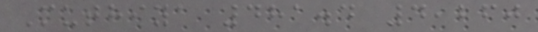Muthiya 481.4 4,260
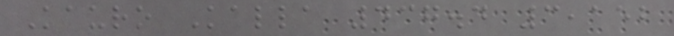Kauro Kalla 437.4 3,152
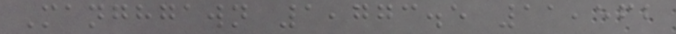Manghgawn 1,773.5 11,562
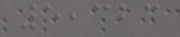5,323
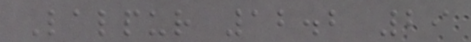Lalpur 12.2 29
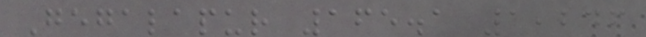Gegalapur 165.1 1,246
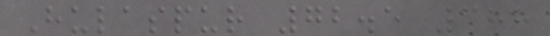Hulaspur 72.5 388
